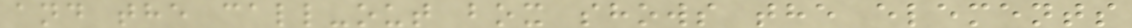and the call-out box shows the elements
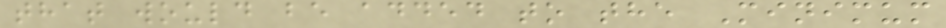that would be added to the Minimum
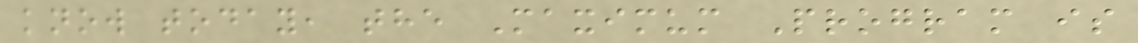know today, the Maximum Program is
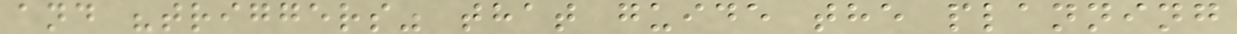and "triggers" that guide the planning
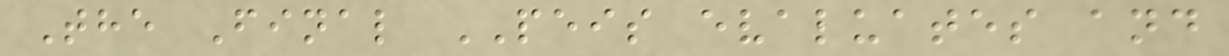The Final PEIS evaluates and
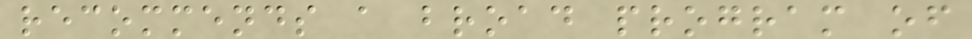recommends a broad program of
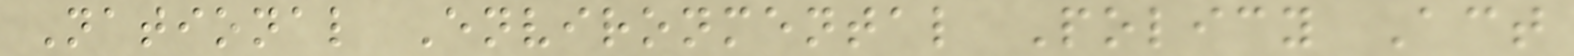National Environmental Policy Act
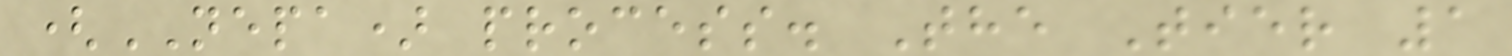(NEPA) process. The Tier 1
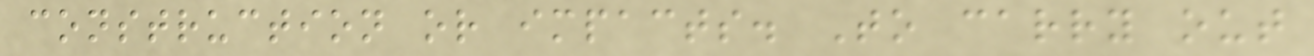construction or impacts. To carry out
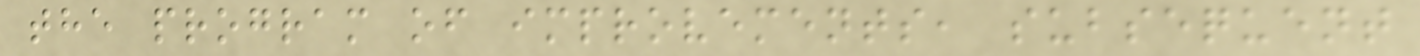the program of improvements, subsequent
